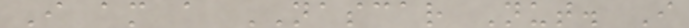I am a NASCAR Nut. I
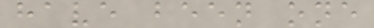have been one
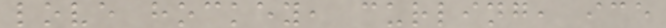love hockey, curling, ice
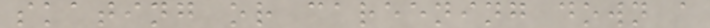skating or careening down a
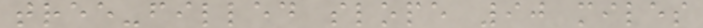tree-filled slope 90 miles
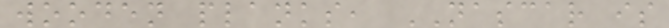wooden planks, NASCAR is
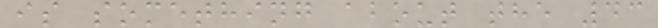is something about the 43
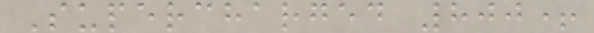Supercharged 800+
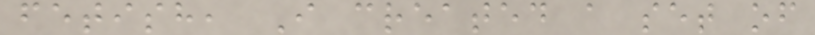fetish, I created a set of
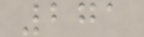271
